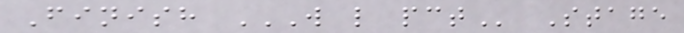Finish W L PCT Stage
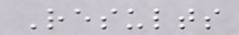Results
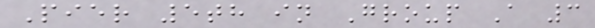Pier 5th in Group A 3
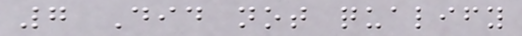7 Did not qualify
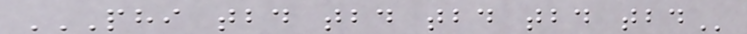PHI TBD TBD TBD TBD TBD
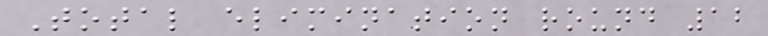Total elimination round 12
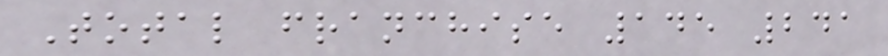Total franchise 145 241
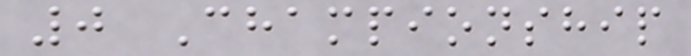0 Championship
